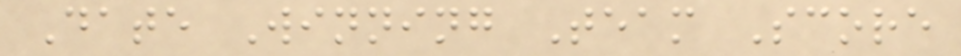Date Winning Team Score
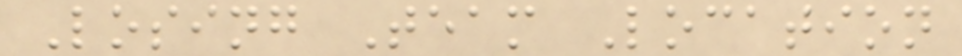Losing Team Location
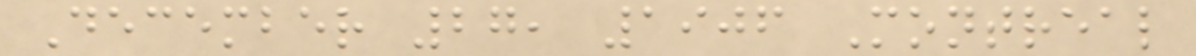December 27, 1906 Montreal
